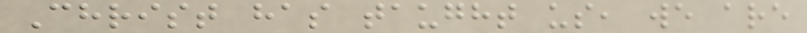Christ has taught us, we are
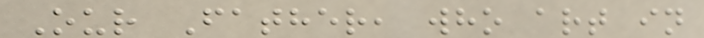Our Father, who art in
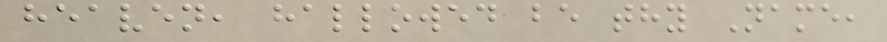heaven, hallowed be thy Name,
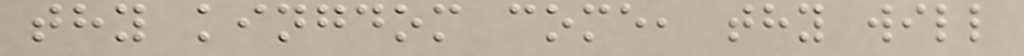thy kingdom come, thy will
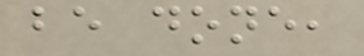be done,
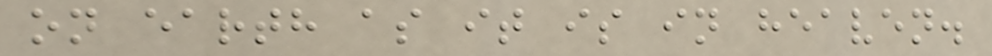on earth as it is in heaven.
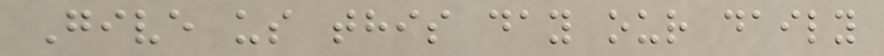Give us this day our daily
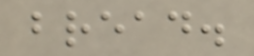bread.
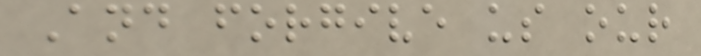And forgive us our
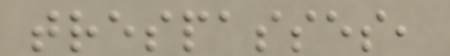trespasses,
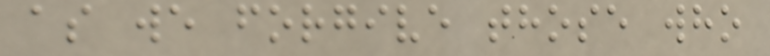as we forgive those who
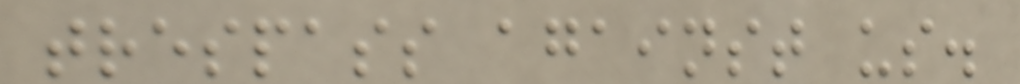trespass against us.
